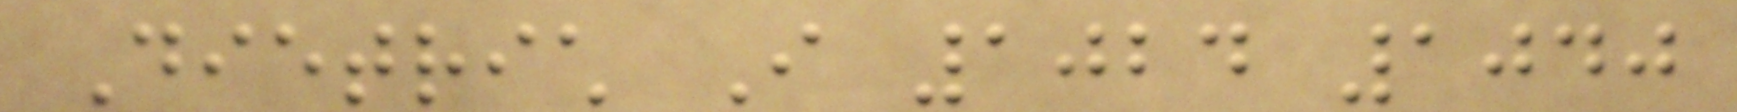Dietrich I 1024 1040
